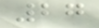27
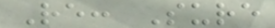Re: Sure
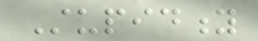Stupidity
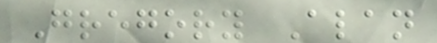Gregory Alan
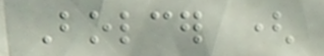Bolcer (
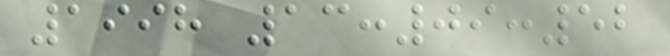1998 13:09:52
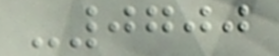-0700
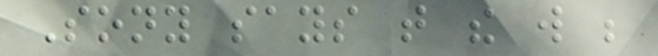Sony says that the will be
